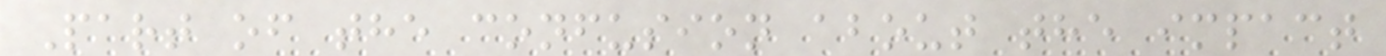Part of the confusion about the impact
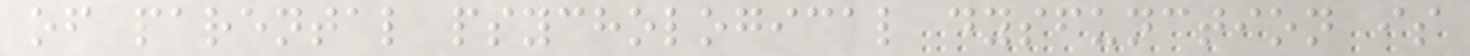of parental psychological dysfunction is
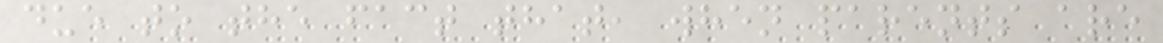due to the fact that, when parents are
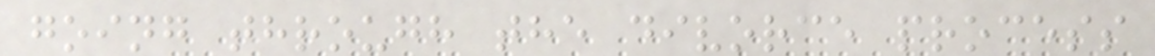going through the divorce process
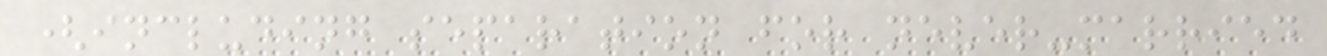(including separation for never-married
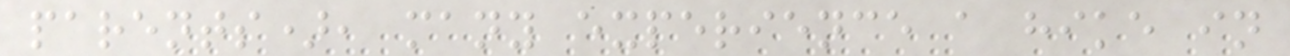parents), many experience a hike in
